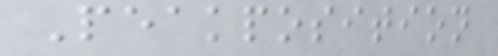Peakposition
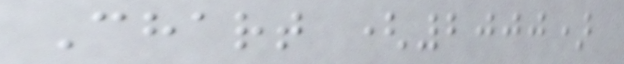Chart (2000)
